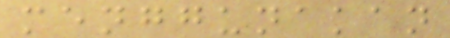menggunakan
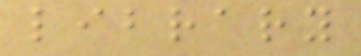library
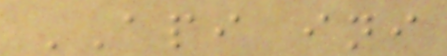API ini
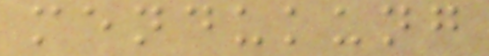mendukung
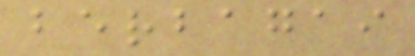berbagai
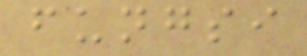fungsi
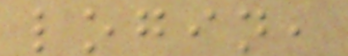login,
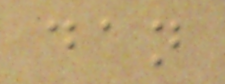dan
